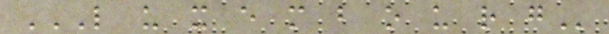L U X E M B O U R G
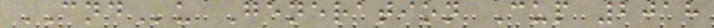CNDu Generation Cup 2018
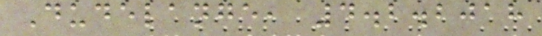Dudelange, 4.2.2018
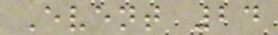Event 24
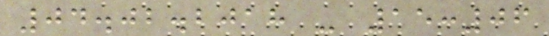04.02.2018 - 15:06
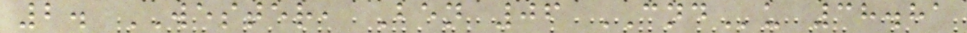2. WESTER, Ben 06 CNDu 38.81
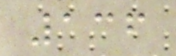136
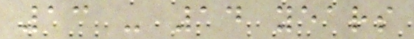13 - 14 years
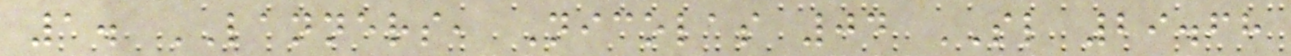1. LANNERS, Nicolas 04 SL 29.68
